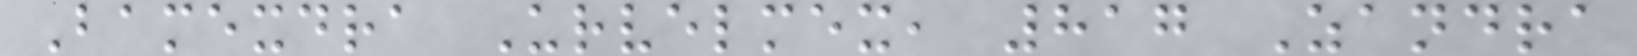Bamexdra Urvelmex, 817 Zandra
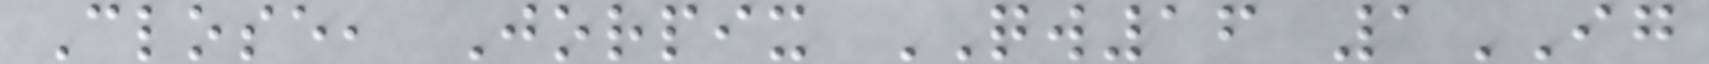Close, Jorpix QW16 1IG
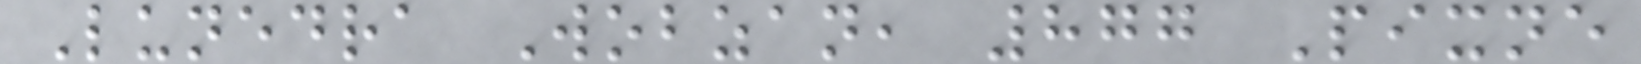Lunedra Wobzan, 877 Pixne
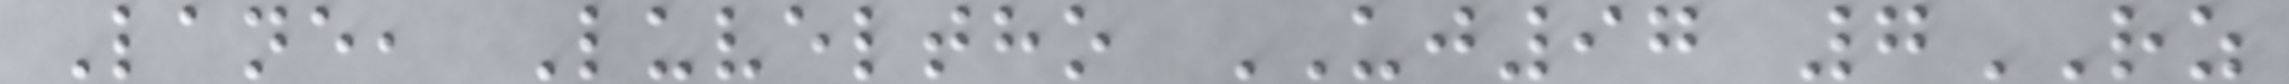Lane, Luveltho UJ97 7RZ
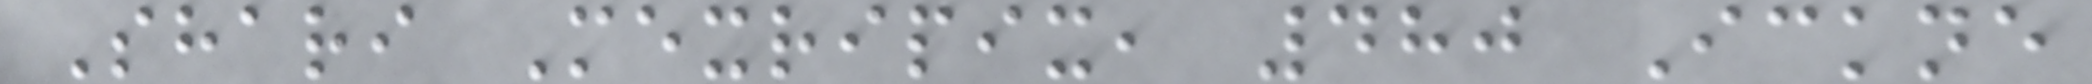Shari Mexripix, 480 Ickne
